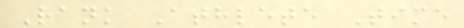Rank Athlete Time
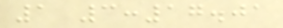1 3:17.01
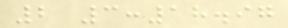2 3:18.97
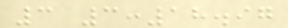3 3:18.97
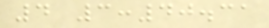4 3:40.31
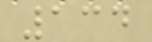134
